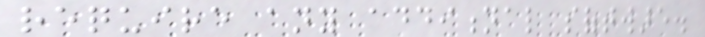require any additional software.
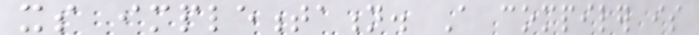its implementation. A compiler is
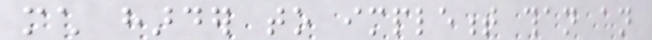much harder to implement than an
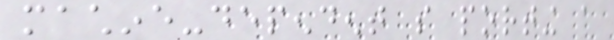machine-dependent so porting a
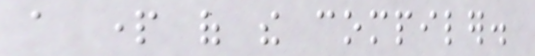a part of the compiler.
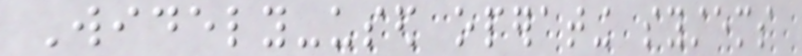Widely-used operating systems
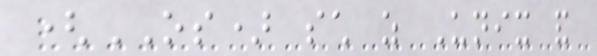(OS) such as Unix and
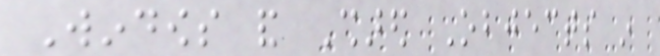Windows and Shared Objects in
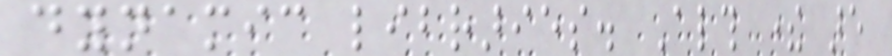dynamic libraries. Although there are
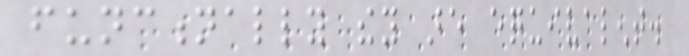functionally they are equivalent.
